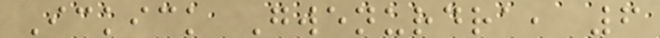Ickick Gwenurdra, 6
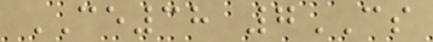CE38 7CS
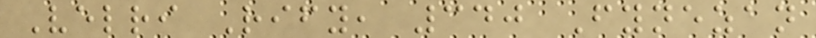Velri Rify, 340 Fynezan
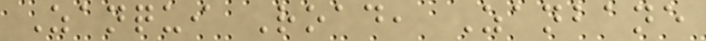Zanqui Road, Zanbane
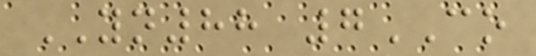YN88 7CO
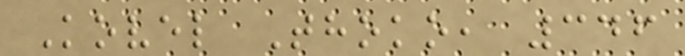Kovel Thoko, 346
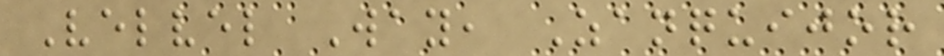Velvel Way, Zanquijor
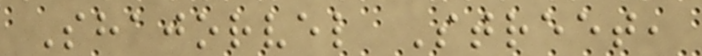Shajorvel Street,
